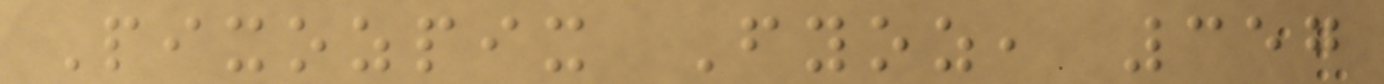Pixozpix Fyoz, 357
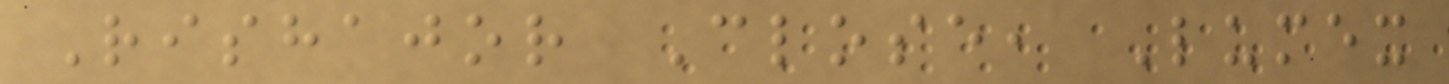Rishajor Close, Lumex
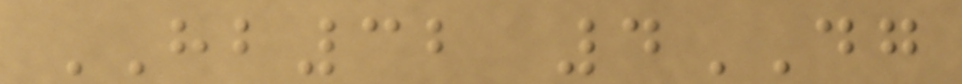HB32 4DG
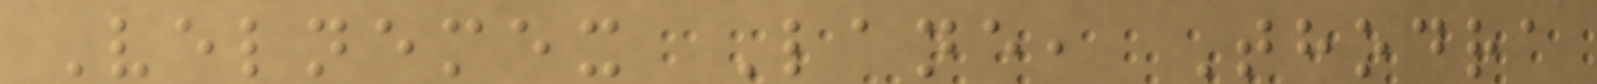Velnemex Lane, Thodra
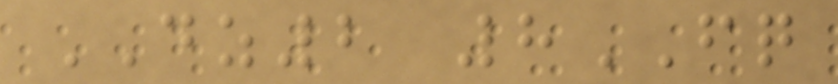DZ2 8FQ
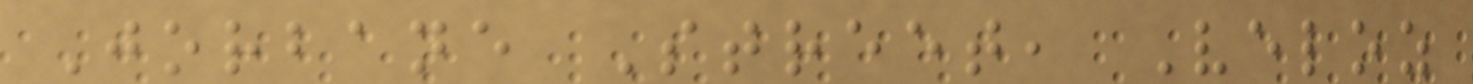Jorbane Street, Veloz
